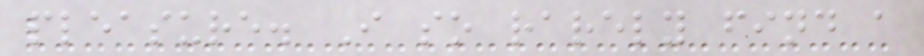pleasure. I so rarely find a
